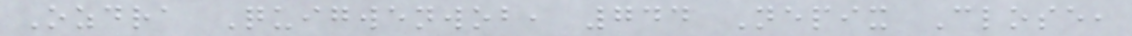Ozdra Quigwenwob, 744 Nepix Close,
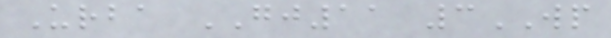Urba GJ11 3WP
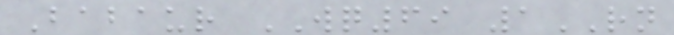Babaur WQ69 1RN
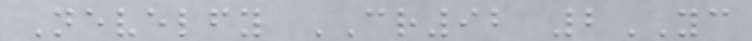Nevelfy CR92 2YC
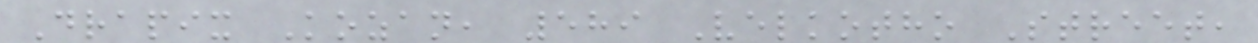Drapix Kozan, 589 Velkotho Street,
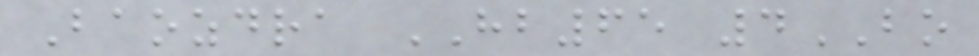Baozdra HB65 4BO
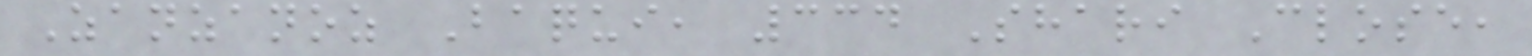Zanzanoz Baqui, 334 Shari Close,
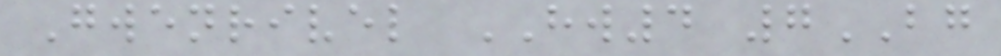Gwenrivel HW4 7BG
